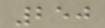250
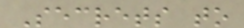Secrets to
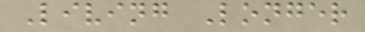Living Longer
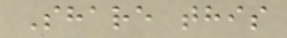Share this
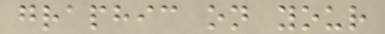graphic on your
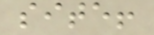site!
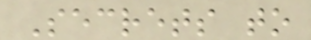Secrets to
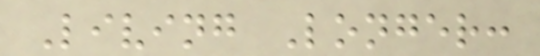Living Longer:
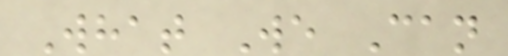What We Can
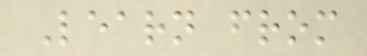Learn from
